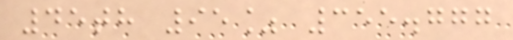45th 95% 355.777
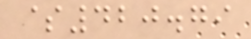$420.79
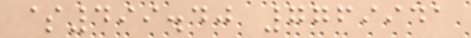$499.40 7769941
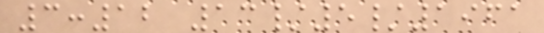3:12 13/5/1961
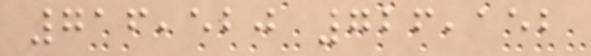716,520 726,152
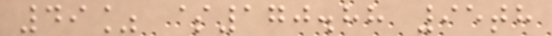49% $170.88 95th
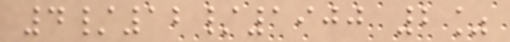4/12/1900 2%
